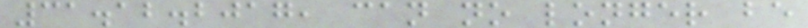31.12.2017, can no longer be
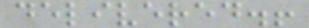delivered.!
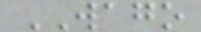WAGO
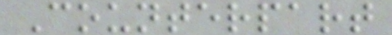Counterpart
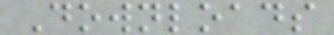Downloads
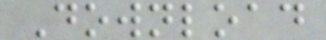Download
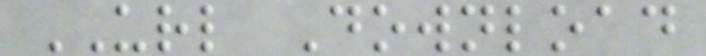URL Download
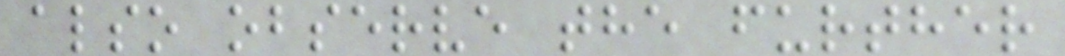also observe the further
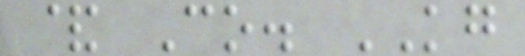& Co. KG
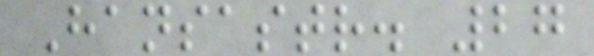Hansastr. 27
